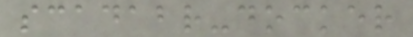scadabr-docker
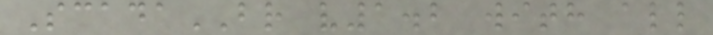ScadaBR v1.2 with all
